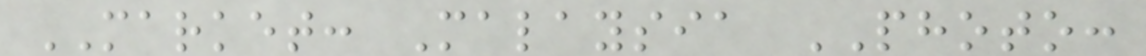MARKET: Malaysia PHOTO:
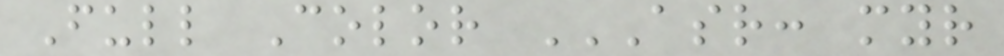Full Color ASR: MYR
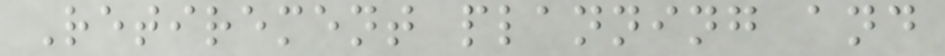Retirement planning and
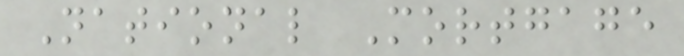National Mortgage
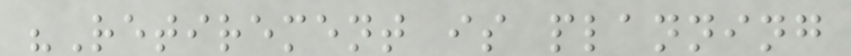"Retirement is planning
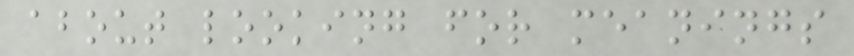about looking for meanings
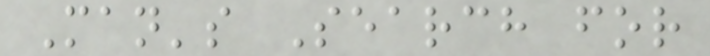Man's Search for
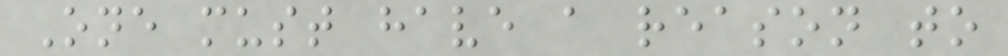One must have a reason to
